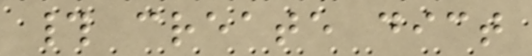# create dict
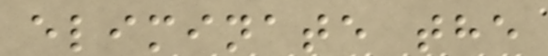eliminate the
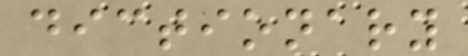dictionary
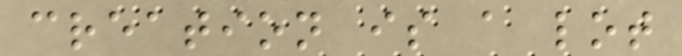creation is a lot
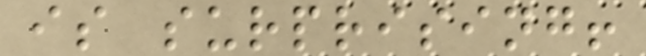is surprising!
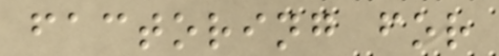factoring for
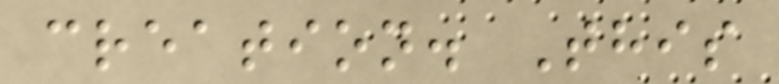creation. This
